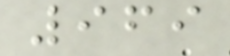969
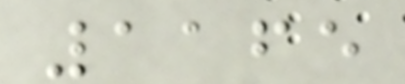1165
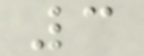3
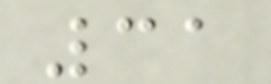31
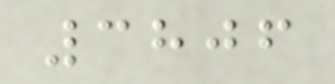3806
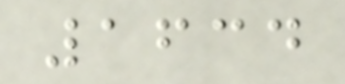1634
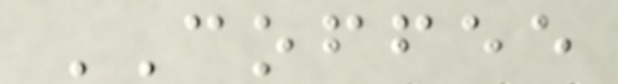COFFEE
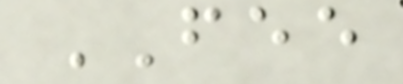FEE
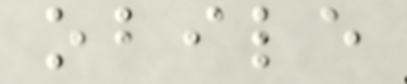obile
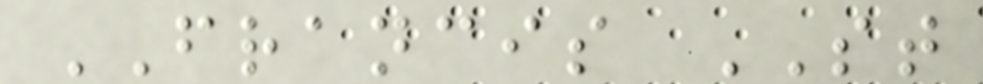FRANCIS ST
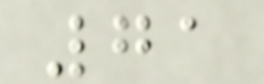71
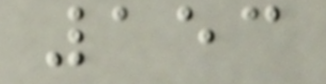153
